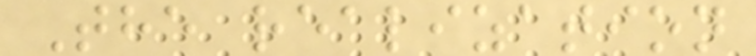The realization
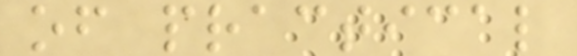of practical
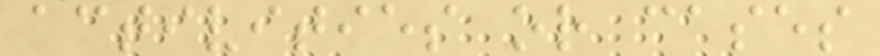activities or cases
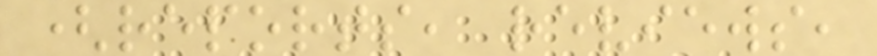(reports, reviews,
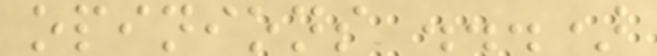opinions ...)
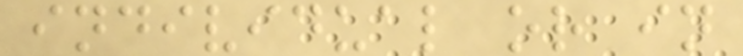individual or in
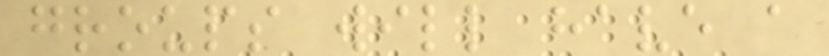groups will have a
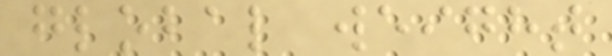global weight
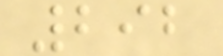292
